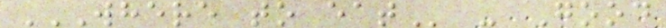WHERE TO EAT - Good
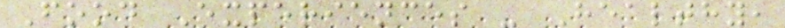Food Experiences - Healthy,
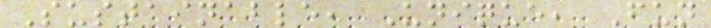Sustainable, Unique, Fun
